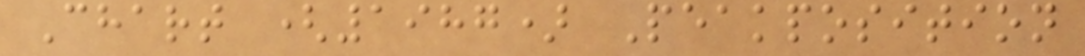Chart (1987) Peakposition
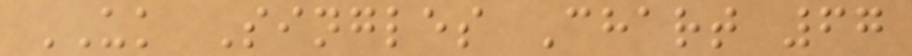UK Singles Chart 67
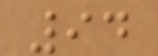94
